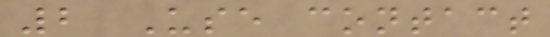2 Use contact
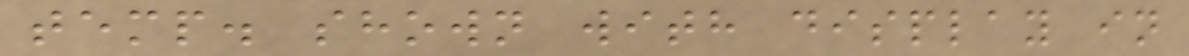temp. shown with display in
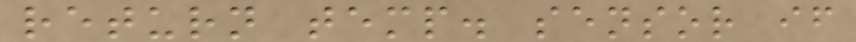return temp. sensor if
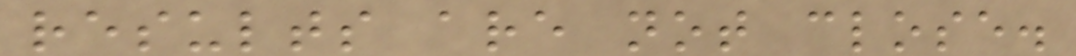results are not close.
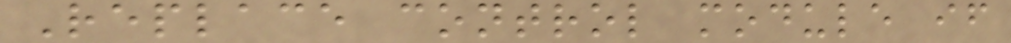Replace control module if
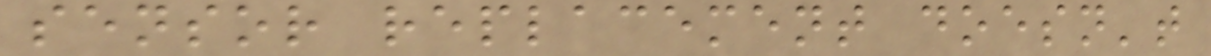sensor replacement doesn't
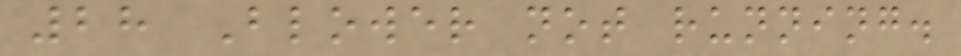28 Blower not running.
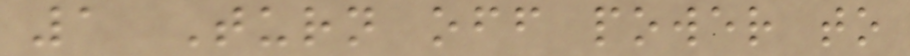1 Turn off power to
